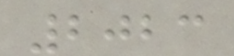2023
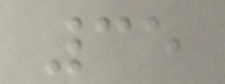35
